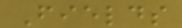Fields
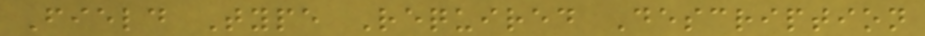Field Type Required Description
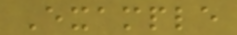Example
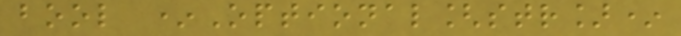bool *Optional[str]*
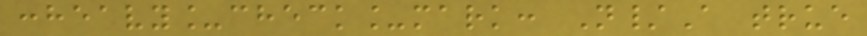:heavy_check_mark: N/A true
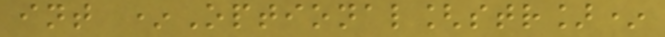int *Optional[str]*
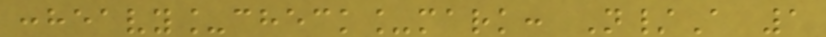:heavy_check_mark: N/A 1
